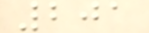201
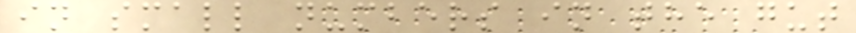in small numbers in the gut
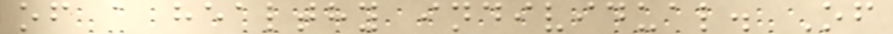of a healthy individual. Of
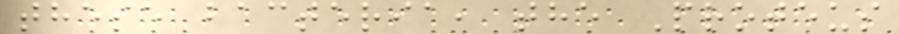these bacteria, the Proteus
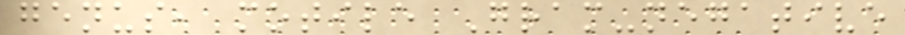genus, motile Gram-negative
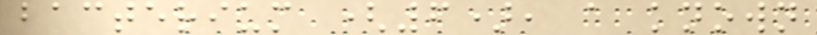bacterium (6), a known
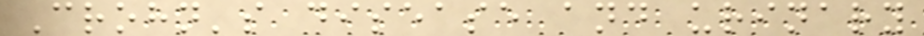Crohn's disease and urinary
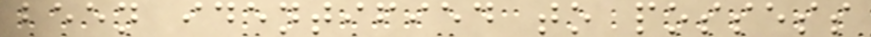been identified to possess
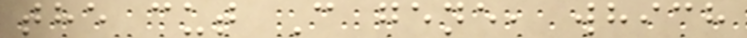the cut C gene, which
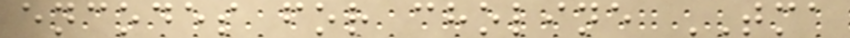encodes for choline TMA
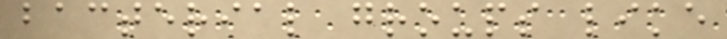bacterial groups like
